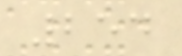254
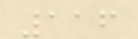116
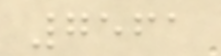7561
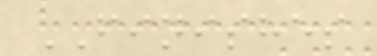FINISHES
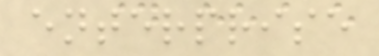enterprise
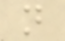n
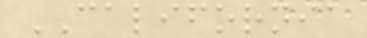CALIFORNIA
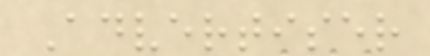Advertiser
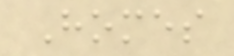Homes
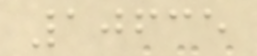10635
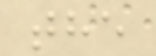the
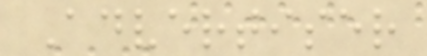Advertiser
